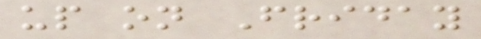up on Friday
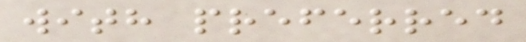with preferred
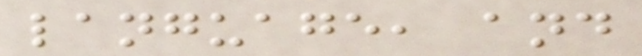language, and
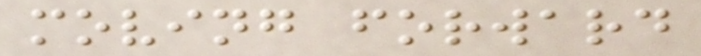moving forward
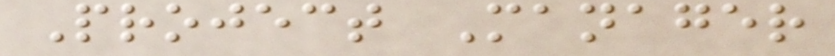Project Manager
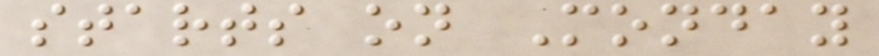starts on Monday
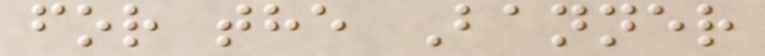for the Banner
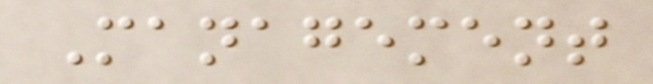Management
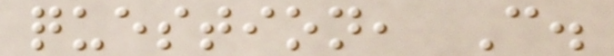question, C.
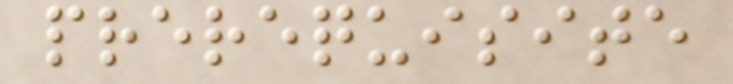prerequisite
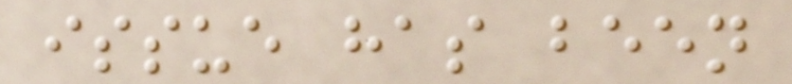issue has been
